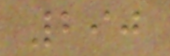290
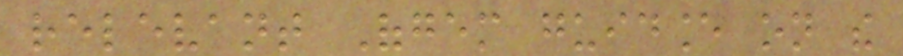relevant Ofgem guidance on the
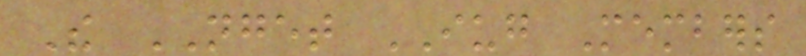The NGET IUG Members
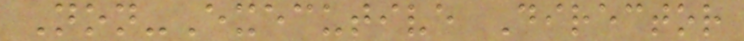Non-Executive Director
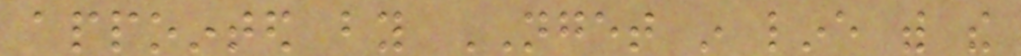appointed by NGET in line with the
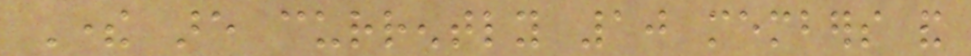There are currently 10 members and
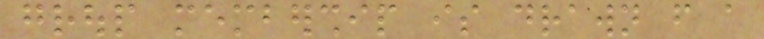group membership is drawn from a
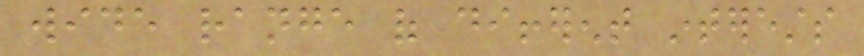wide range of different interests
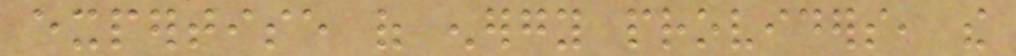expertise of energy providers, the
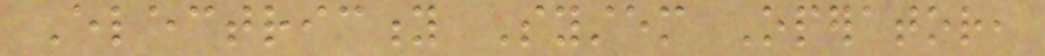Electricity System Operator,
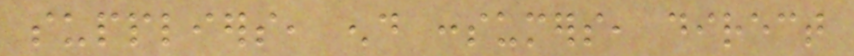suppliers, end consumers, direct
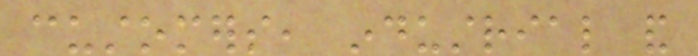customers, industrial and
